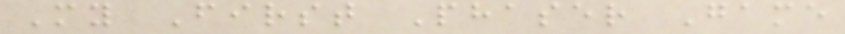My First Phaser Game
